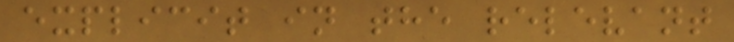explicit in the relevant
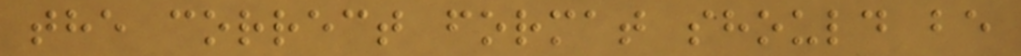the correct format should be
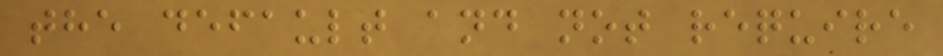the default and not require
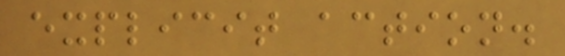explicit action.
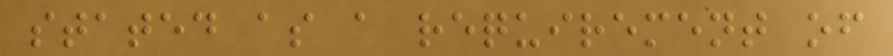stated as a requirement of
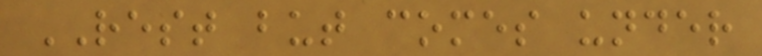REST but comes under
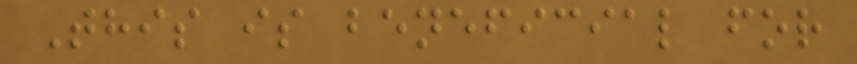This is beneficial for
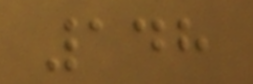148
